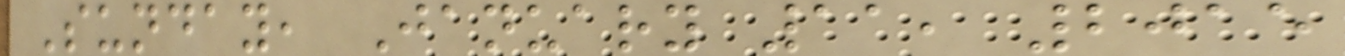Sunday, January 11, 2015
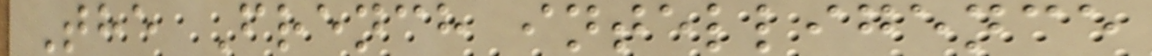The French intelligence
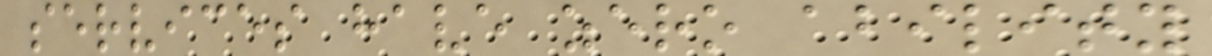services have zero ability
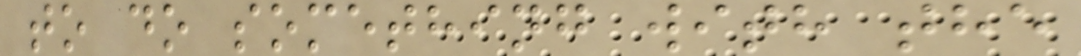to do something with the
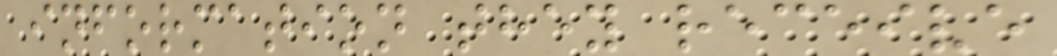information they receive
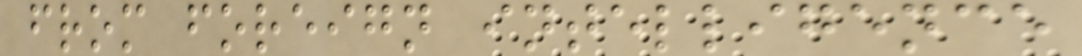from foreign intelligence
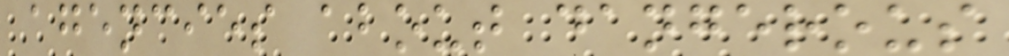agencies about dangerous
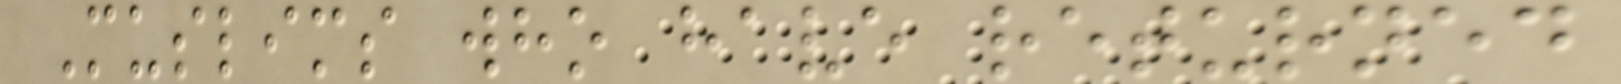Muslims who have returned
